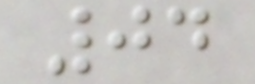04
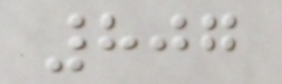807
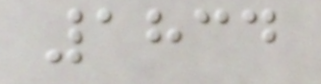1834
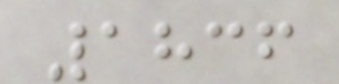1836
